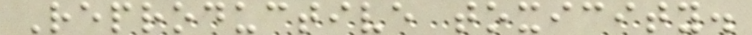Reproductive toxicity.
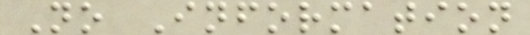No Information
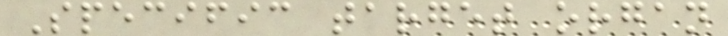Specific target organ
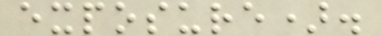exposure).
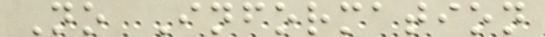No Information
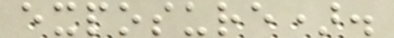exposure).
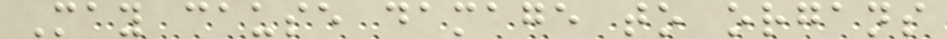May cause damage to organs
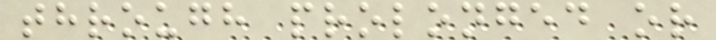through prolonged or
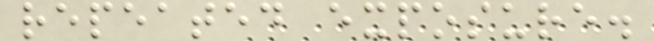repeated exposure.
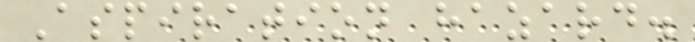Aspiration hazard.
